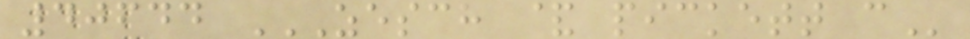40644 ZESCH & PICKETT C
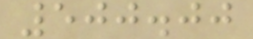500.00
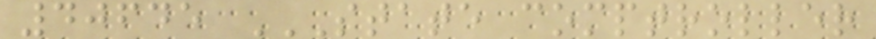40645 STATE COMPTROLLER
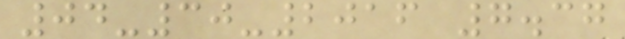04-30-2016 7.37
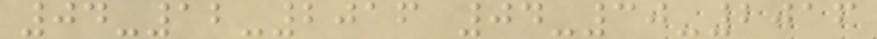04-12-2016 04-30-2016
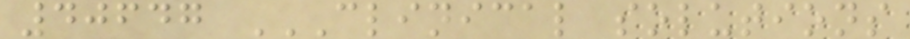40647 CLINICAL SOLUTIONS
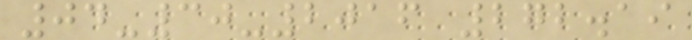04-30-2016 272.19
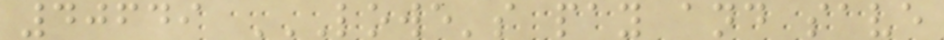40649 LOWE'S PAY AND SAVE
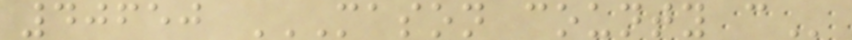40650 MASON COUNTY C
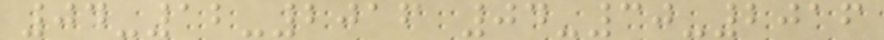04-12-2016 04-30-2016
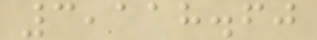3,118.60
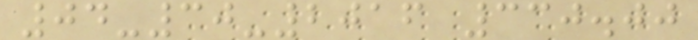04-30-2016 330.00
